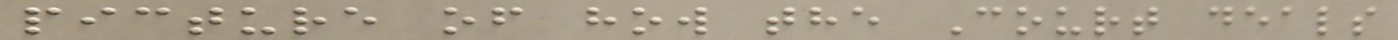picture of how the Court deals
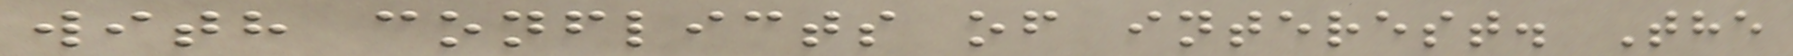with conflicts of interest. The
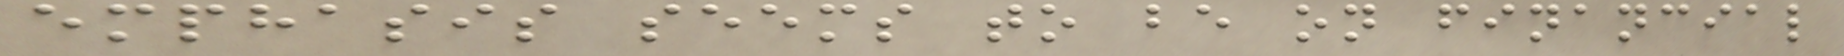emphasis seems to be on financial
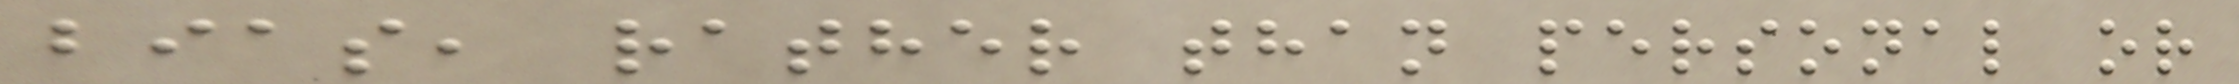bias, rather than personal or
